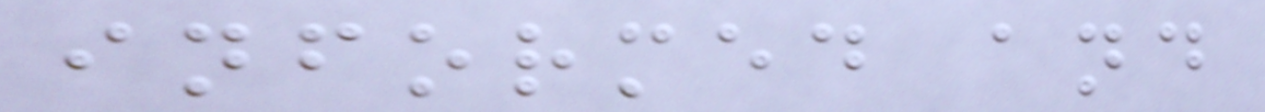informed and
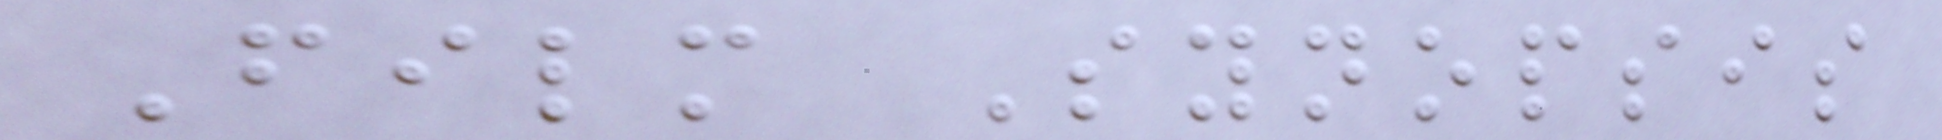Film Synopsis
